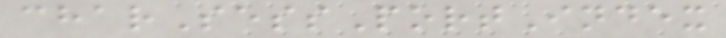charSessPortIndex
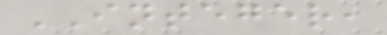INTEGER,
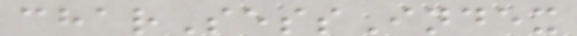charSessIndex
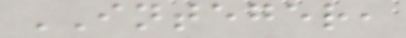INTEGER,
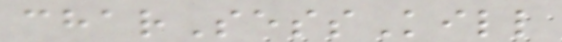charSessKill
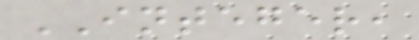INTEGER,
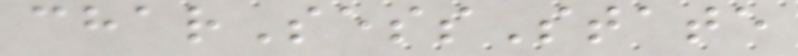charSessState
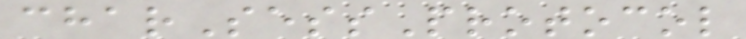charSessProtocol
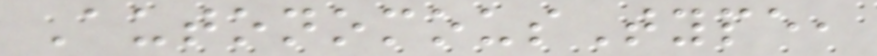AutonomousType,
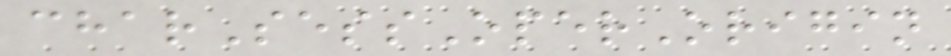charSessOperOrigin
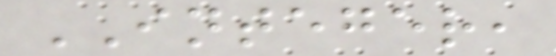INTEGER,
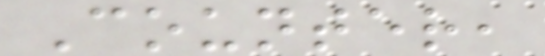Counter,
